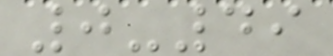0-49
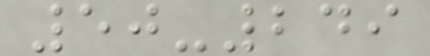50-249
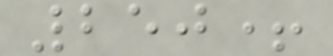250+
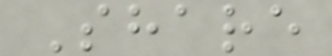Share
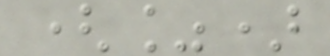(%)
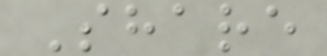Share
